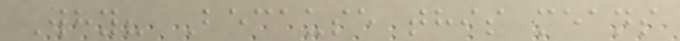Why? Because this means
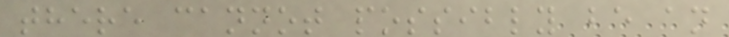there cannot possibly be an
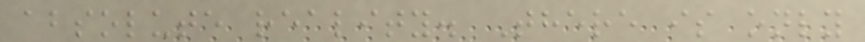absolute reality. There is only
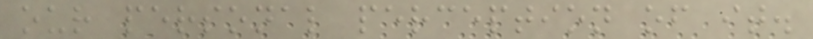our personal perception of it.
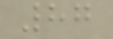87
